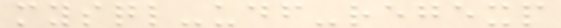mysql-udf-regexp
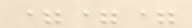===
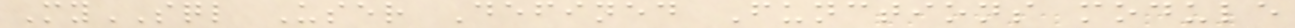MySQL User Defined Functions module
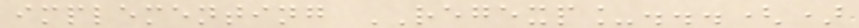implementing REGEXP_...()
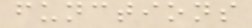functions
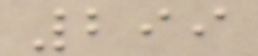299
